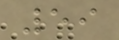59
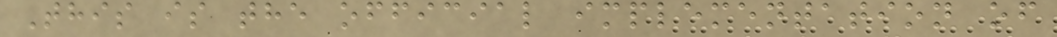This is the official implementation of
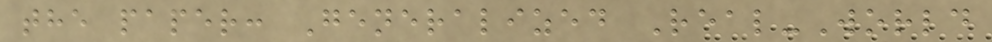the paper: Generalized Real-World
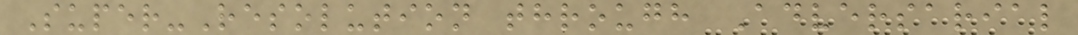Super-Resolution through Adversarial
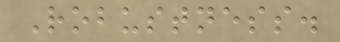Robustness.
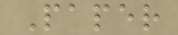Paper
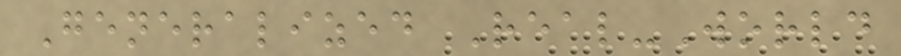Generalized Real-World
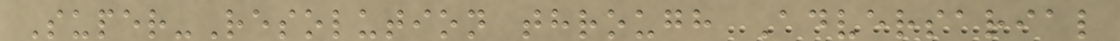Super-Resolution through Adversarial
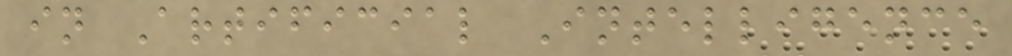in Artificial Intelligence
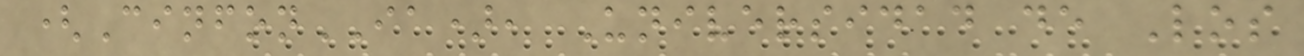(CinfonIA), Universidad de Los
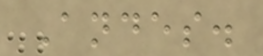Andes.
